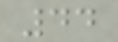44
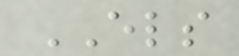ELS
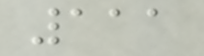111
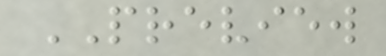PREVIEW
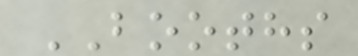BOOTHS
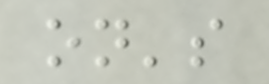on's
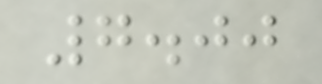7.00
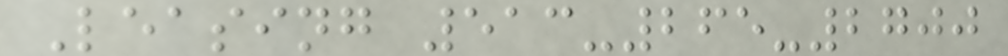Leasing 513-265-2700
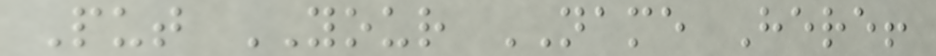Put YOUR NAME Here!
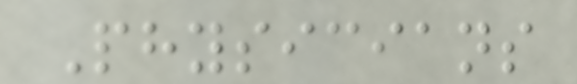Physicians
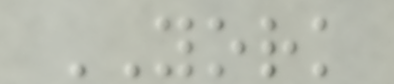YORK
